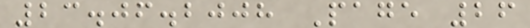23.06.2008 Page 26
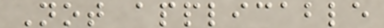Not applicable
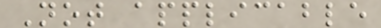Not applicable
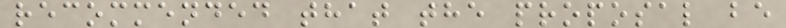recommended that the proposal be
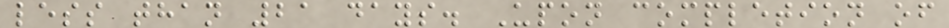less than 21 days. Upon completion of
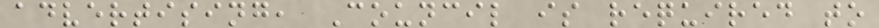advertising, Council is required to
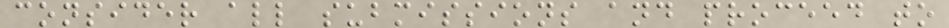consider all submissions and proceed to
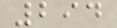294
